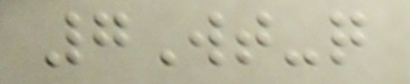7Wt-q
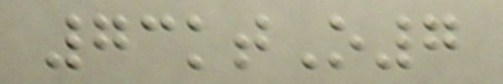73ktO7
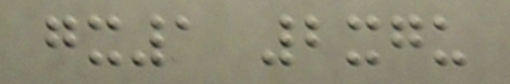gx1 2xgu
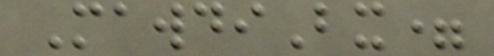MawdiBx=
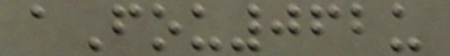aFou062u
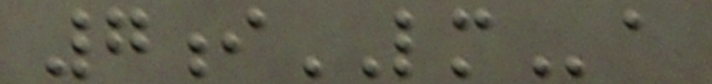7iLMa
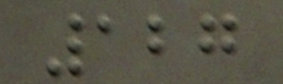127
